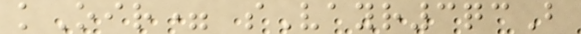kOir= sVayr3qcB
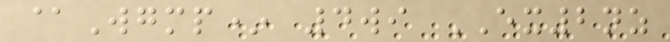@Wgmp* 4wi EX2nz
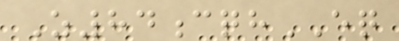Z84cqhEQ
